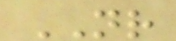NR
